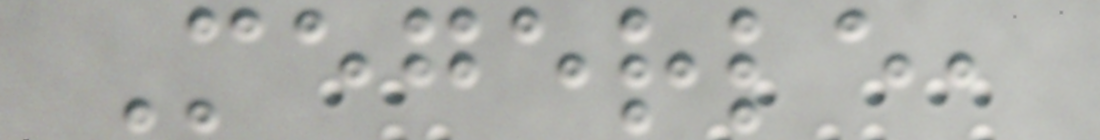Megerle,
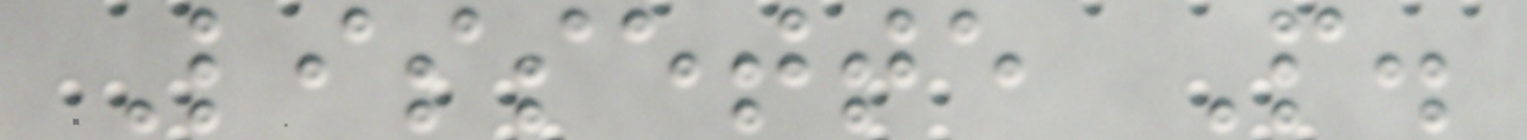Lissette P.
